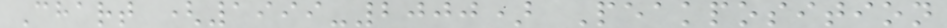Chart (1999-2000) Peakposition
